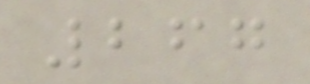267
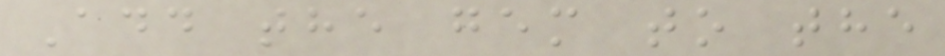Add the gem to the
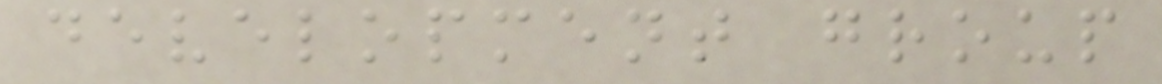development group
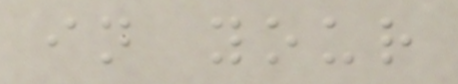in your
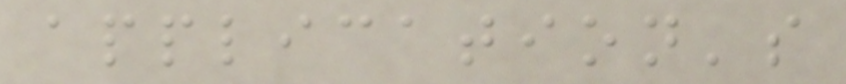application's
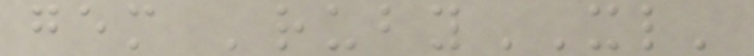gem 'rubyXL'
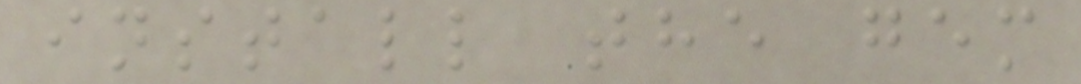install the gem
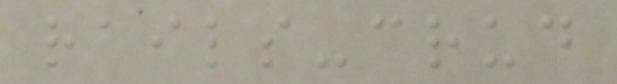rails-crud
